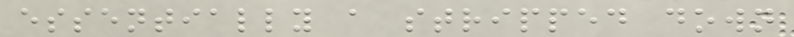essentially a stripped down
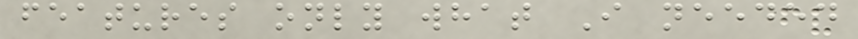features only what I needed
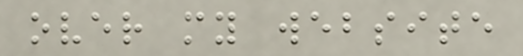over my website
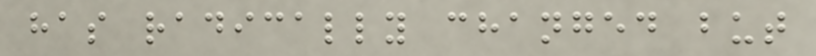has radically changed but
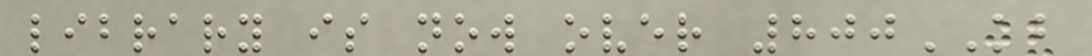library is now over 800KB
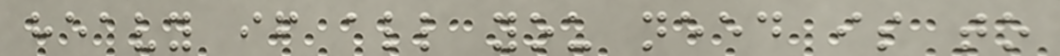heavy if all you need is to
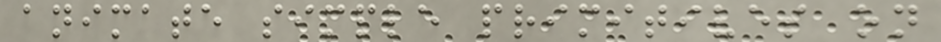animate simple primitives on
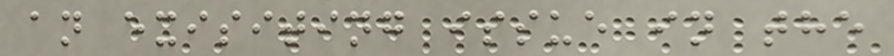an exisiting issue in the
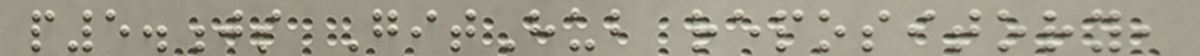p5.js GitHub repository,
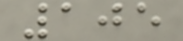105
